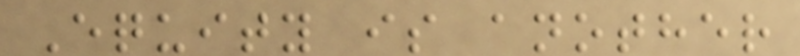Equity is another
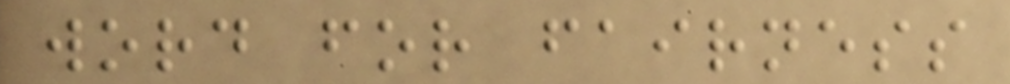word for fairness
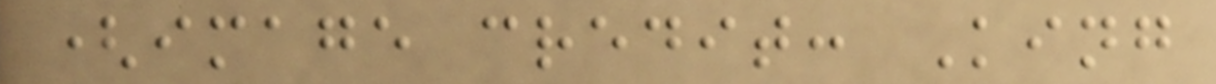(image credit: King
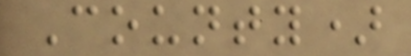County)
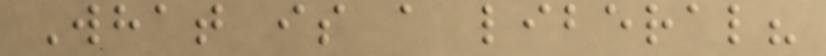What is a liberal?
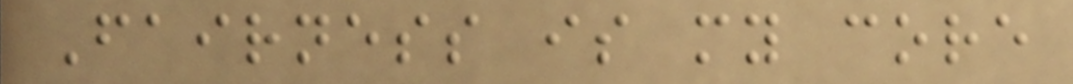Fairness is my core
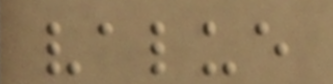value
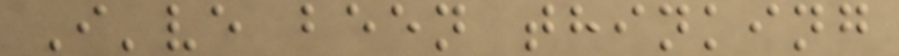I've been thinking
